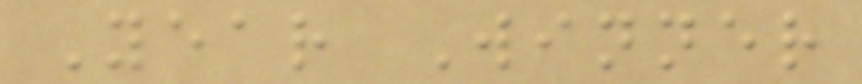Year Winner
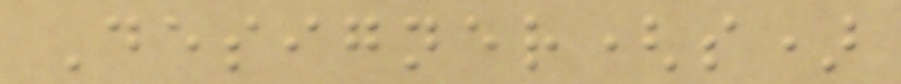Designer(s)
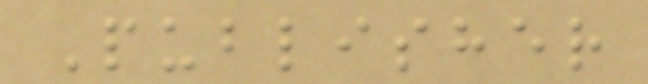Publisher
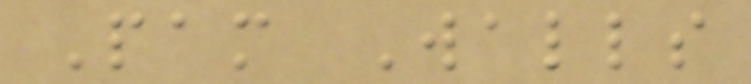Pam Walls
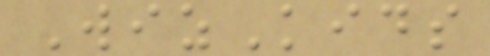WizKids
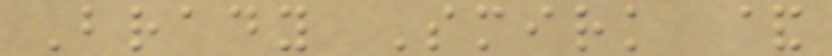Brady Smirk &
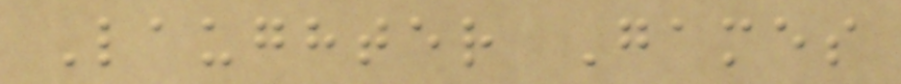Laughter Games
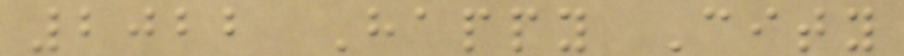2022 Happy City
